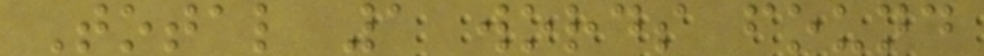Total 1 words found
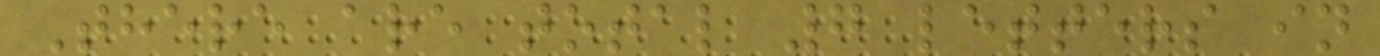There are total 7 letters in
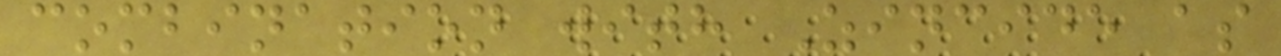combination with Zincide as
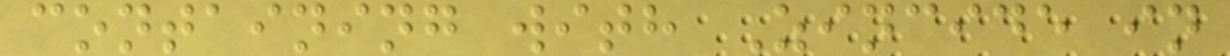containing with Zincide in
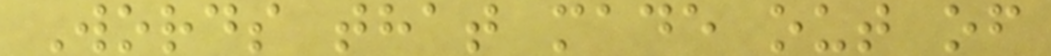Words that made out of
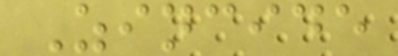Zincide
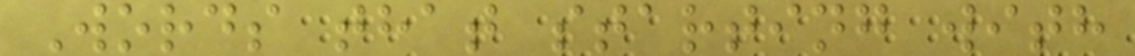Words that starting with
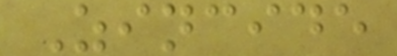Zincide
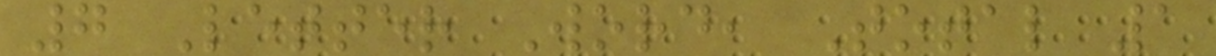7 Letter Word, Total 1
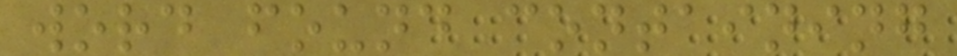word found containing
